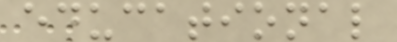educational
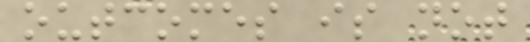outcomes is not
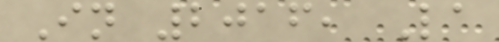In 2016, La
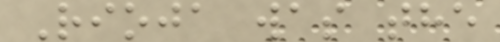Rioja was the
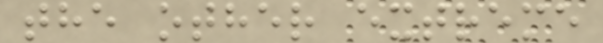the other extreme
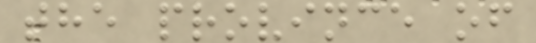the province of
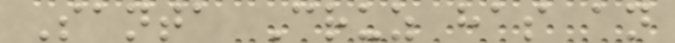Santa Cruz has an
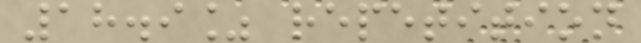18.9% repetition
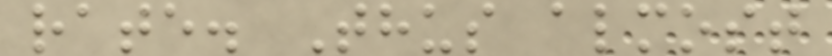rate. Thus almost
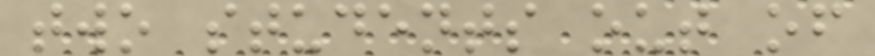two students out of
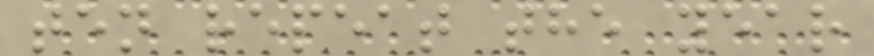ten repeat the year
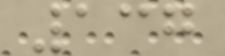137
